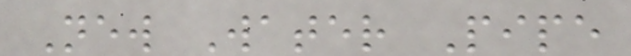New Water Pipe
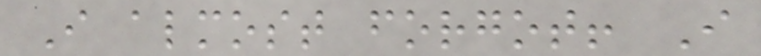I almost forgot! I
